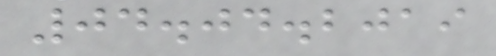04.04.2019
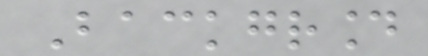Background
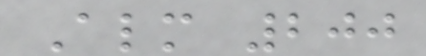Almost 200
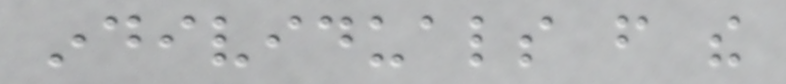individuals from the
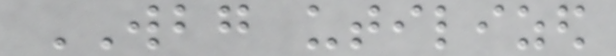WBG utilized
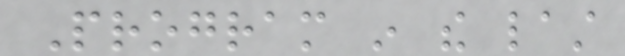Program in the last
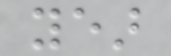year
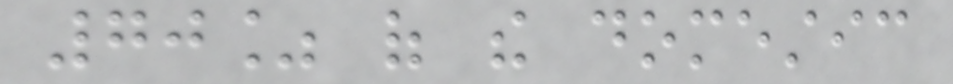70% of the domestic
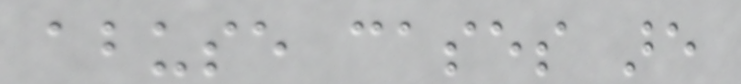abuse cases are
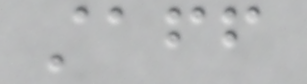staff
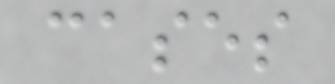cases
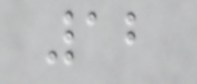12
